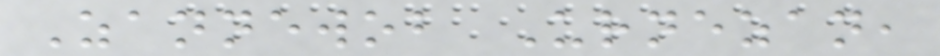Zannewob Urnezan,
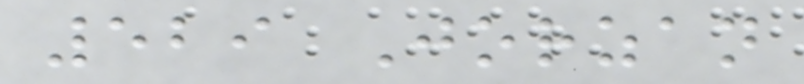529 Jorzan
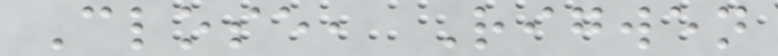Close, Rigwen
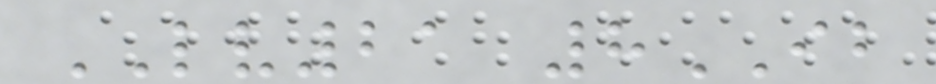LV21 8IB
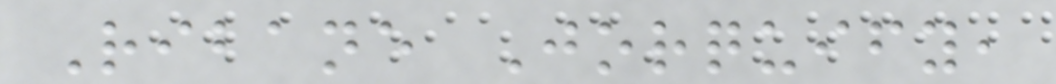Ribane Jorquify,
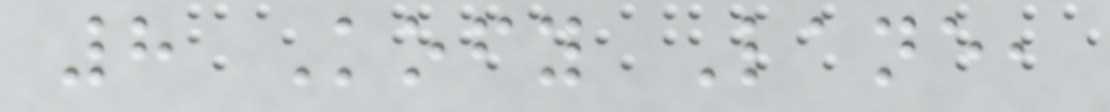8 Kofy Lane,
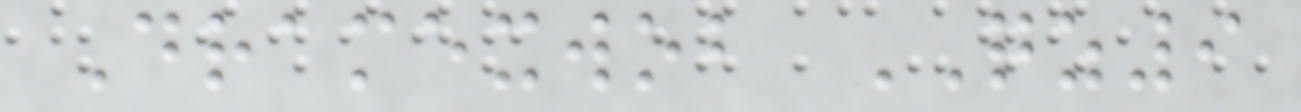Dramexwob QZ9
